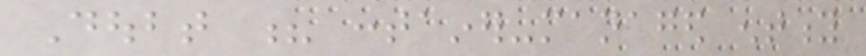Doubt ? container-managed entity
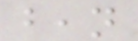bean
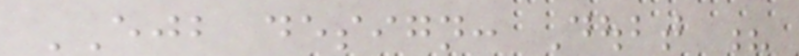EJB design: Doubt ?
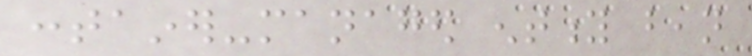container-managed entity bean
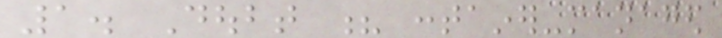1. Doubt ? container-managed
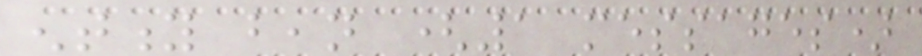entity bean (1 messages)
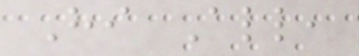Hi All,
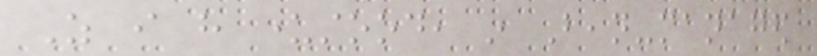As i have understood, in Bean-managed
